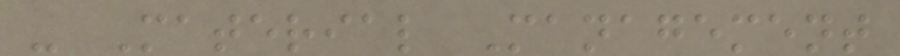- Material Management
